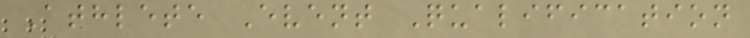Athlete Event Qualification
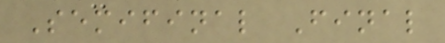Semifinal Final
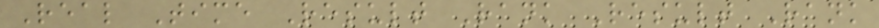Real Time Result Rank Result Rank
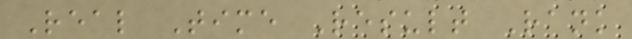Real Time Result Rank
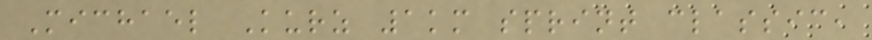Michael Kurz 1km sprint classic,
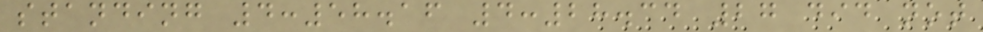standing 4:58.16 4:28.34 27 did not
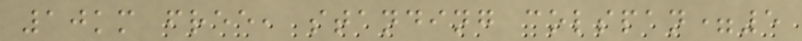10km free, standing colspan=5
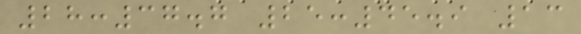28:37.7 25:45.9 13
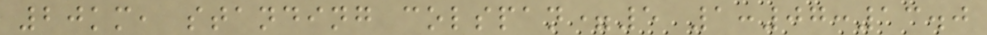20km, standing colspan=5 1:07:13.0
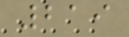219
